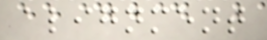alignment
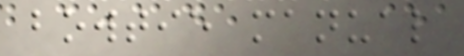bowtie manual
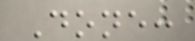Done:
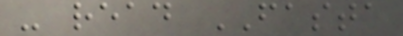- read FASTA
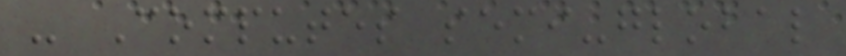- Computes semi-global
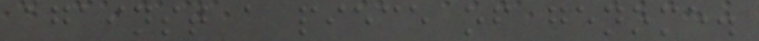against a piece of genome.
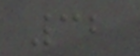32
